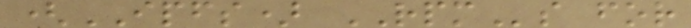(IPFS) RPMs for
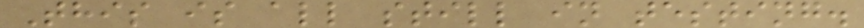This is all still in testing.
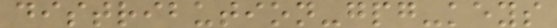distribution-gpg-keys
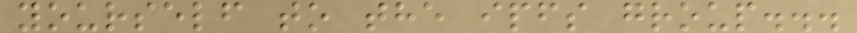yourself to the ipfs group...
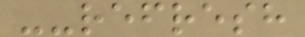--refresh
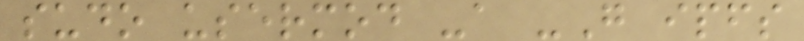sudo usermod -a -G ipfs
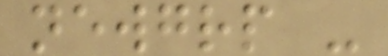newgrp -
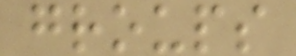groups
